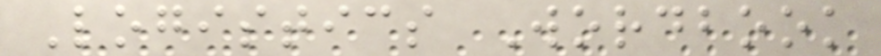Logistics Wordbook
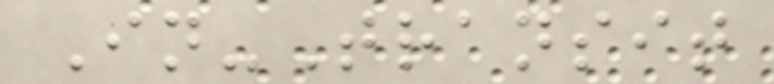In-Transit
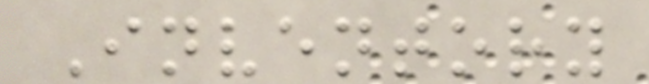Inventory
